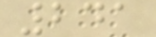241
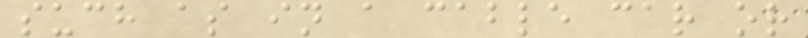such as in a cable car or
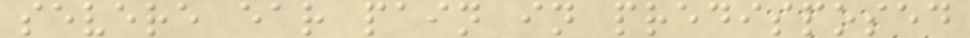severe ear pain in predisposed
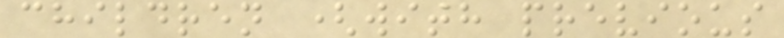children (with previous
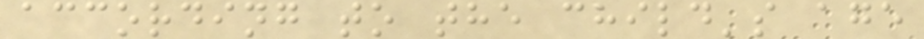according to the child's age
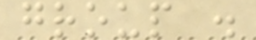group .
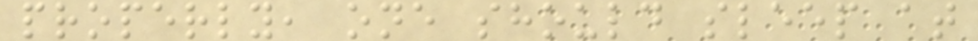properly, one should sleep at
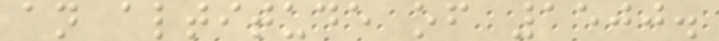an altitude of 1500.
